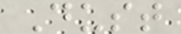Dust
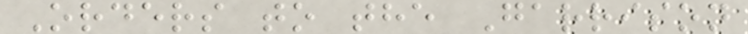Orders to the Garrison
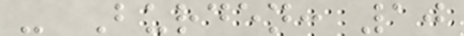- Burden: 10
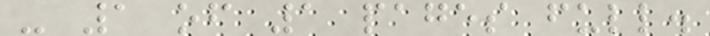- 1 of 1 pages full.
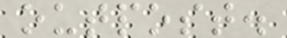outpost.
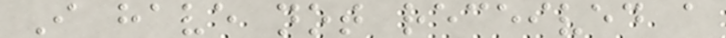I have not received a
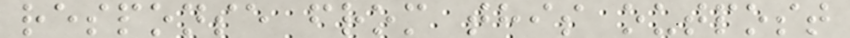response from this outpost
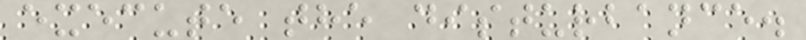execute the disturbance.
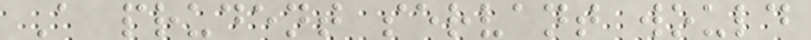A prudent servant would
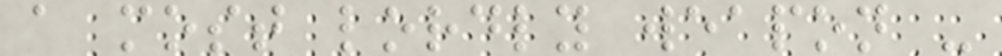a most lordly weapon -
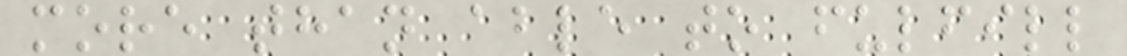more than able to fulfill
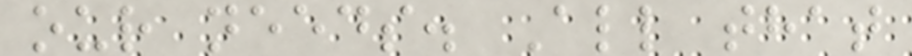our needs. All that
